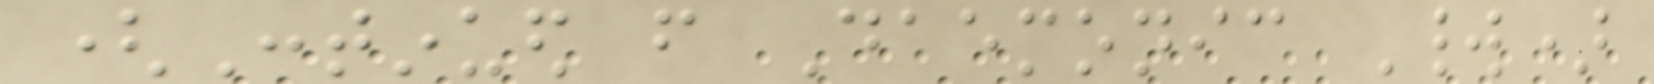(Continued from Daemonic World)
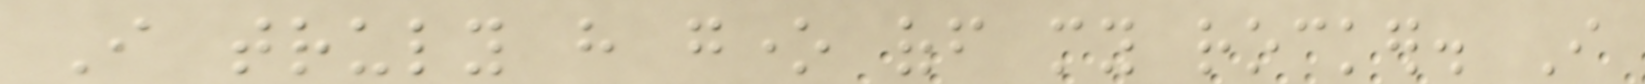I truly have gone off my rocker. I
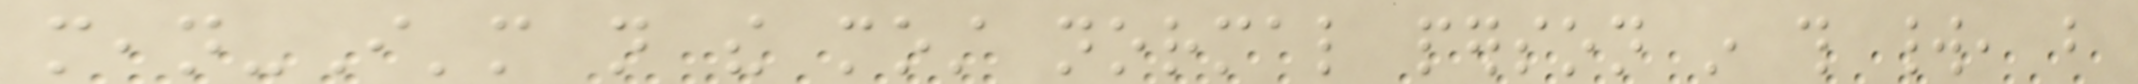mean-I'm not the most normal person in this world, but
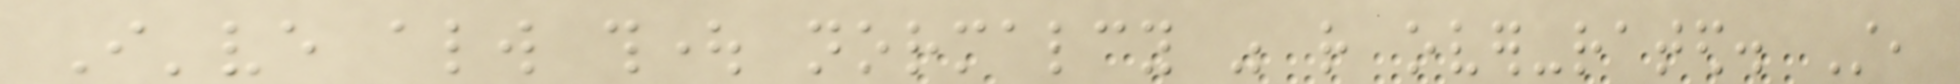I've always thought normalcy was rather over-rated. Still,
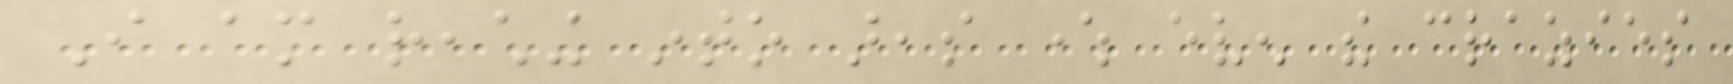I am reaching into areas where even the crazies
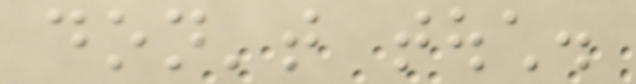don't touch.
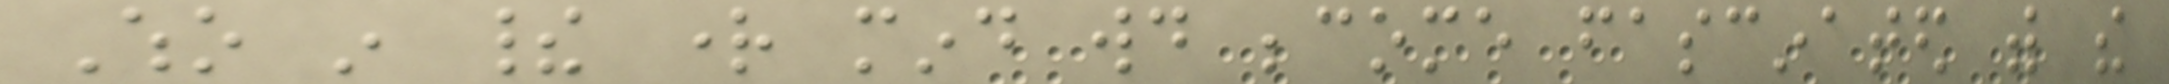Who in their right mind would become fascinated with the
